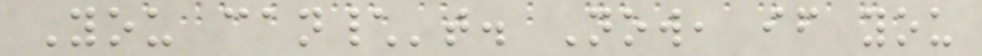You can\'t. Now, if you
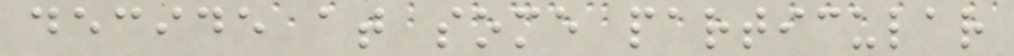decide at some particular
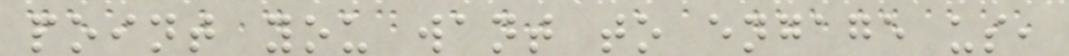point you want to engage us,
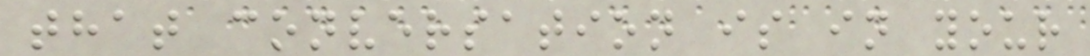that conversation is in your
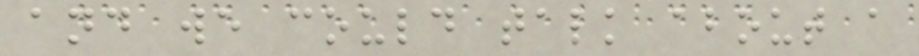and we could talk about a
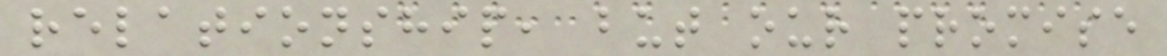relationship, but our promise
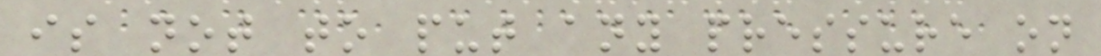is not to put any pressure on
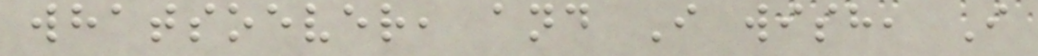whatsoever, and I wish, I
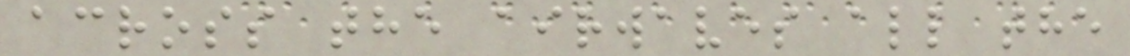across the airwaves all the
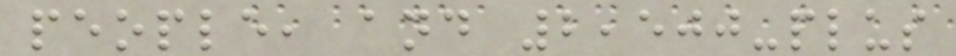people, and 2,500-plus
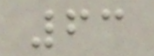63
